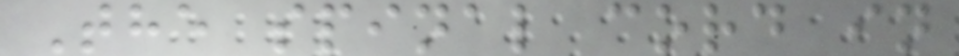The spinal cord in
